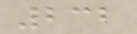232
